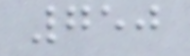750
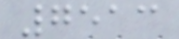7513
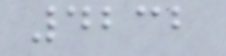4232
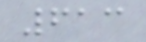613
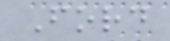Ford
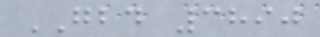GBD 3890
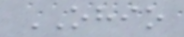OHIO
